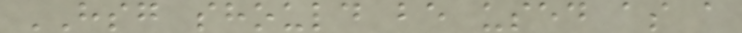HSG should be used as a
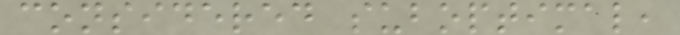considered suboptimal,
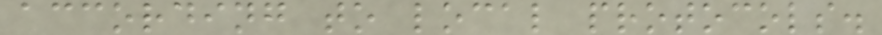according to local protocols.
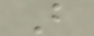B
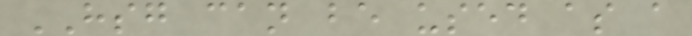HSG can be used as a
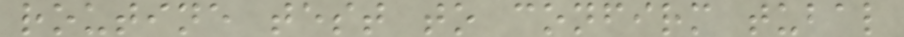routine test to confirm tubal
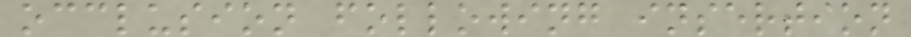occlusion following insertion
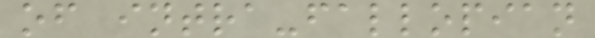of intra-fallopian
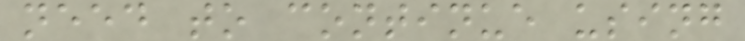need to continue using
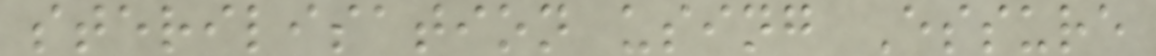sterilisation using Essure
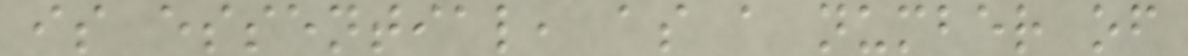is essential, as a number of
